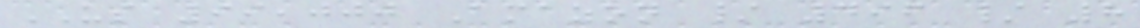US 99,000 Amazon / 496 / 8
